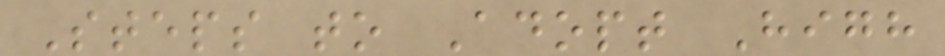Steps to Adopt High
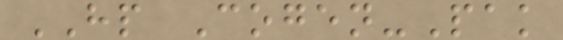HP Cogen-Pak
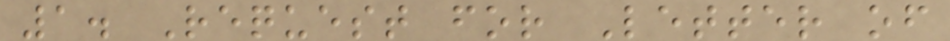1. Request for Letter of
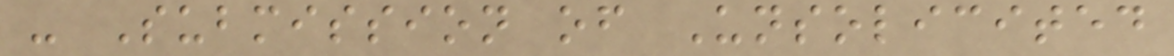- Submission of Unsolicited
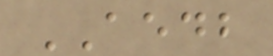AEDB
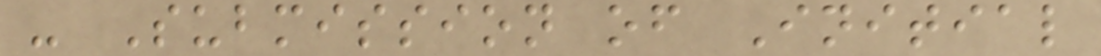- Submission of Initial
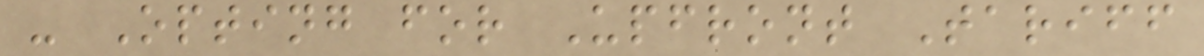- Opting for Upfront Tariff
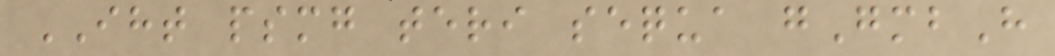IHT psmg teri sequa gGmbH
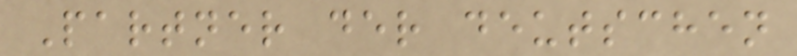Partner der deutschen
